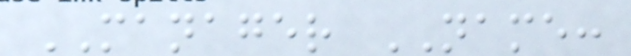MANAGER NAME:
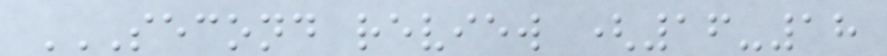SECOND REVIEW (16-18
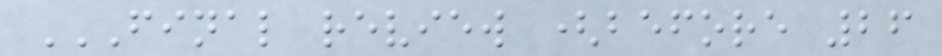FINAL REVIEW (BEFORE 26
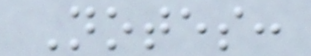Notes:
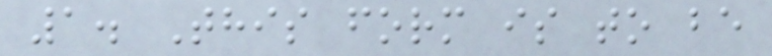1. This form is to be
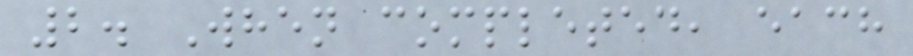2. When completed, each
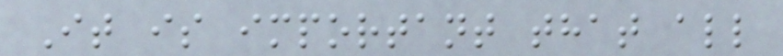It is important that all
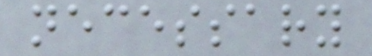necessary
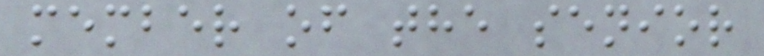member of the senior
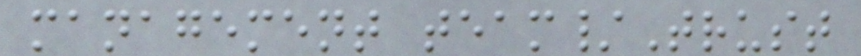management team/Trust
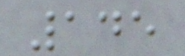145
